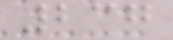237
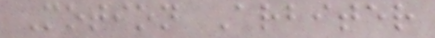Motion Arbiter
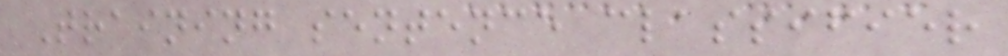Training sentence classifier
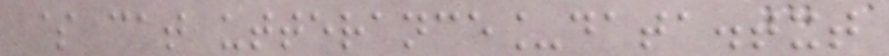$ cat utterance_data.txt
